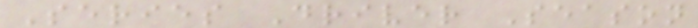Series Driver Season
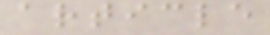article
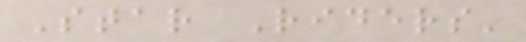Star Riders'
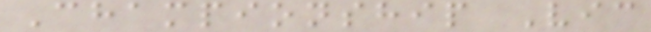Championship Vic
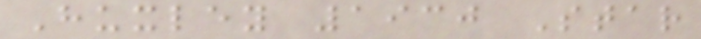Huxley 1930 Star
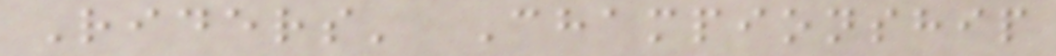Riders' Championship
